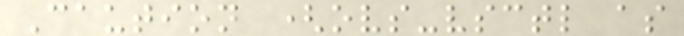Caution (ovs-vsctl as
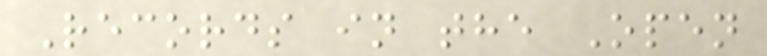Records in the Open
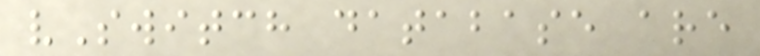vSwitch database are
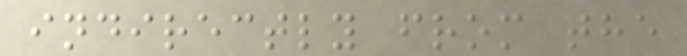indirectly from the
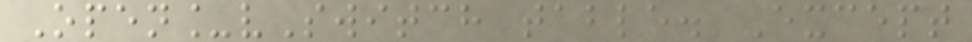Open_vSwitch table. Except
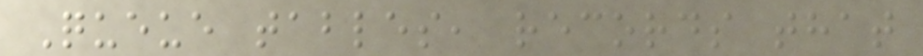Queue tables, records that
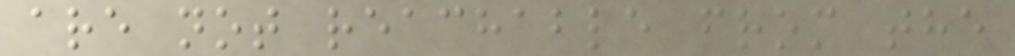are not reachable from the
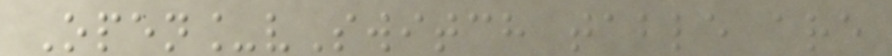Open_vSwitch table are
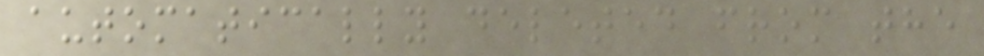automatically deleted from the
